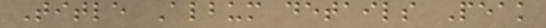Title Album details Peak
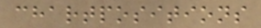chartpositions
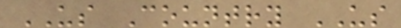US Country US
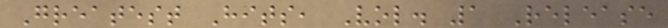Greatest Hits, Vol. 1 Release
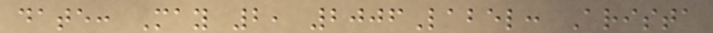date: May 2, 2006Label: Arista
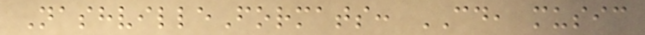NashvilleFormats: CD, music
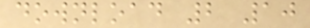download 2 10
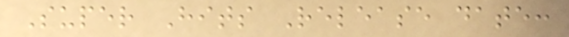Super Hits Release date:
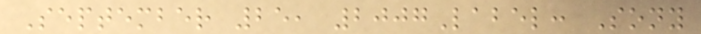September 25, 2007Label: Sony
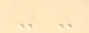- -
